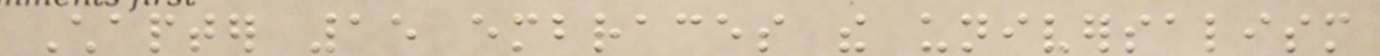Chapter 15 embraces the universalism
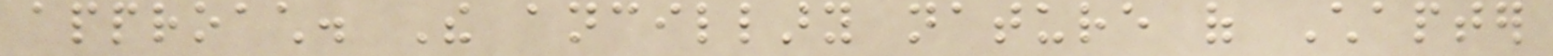approach. The ancillary nature of Chapter
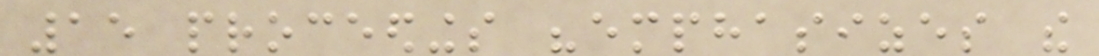15 proceedings "emphasizes the
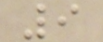9
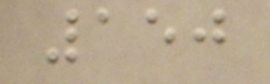150
